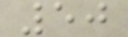50
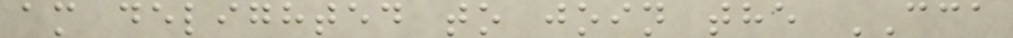am delighted to join the CCA
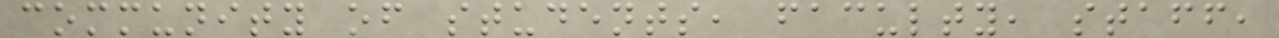community of students, faculty, staff,
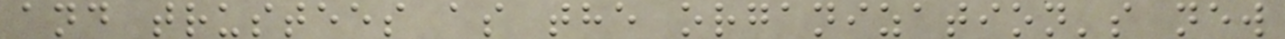and trustees as the organization's new
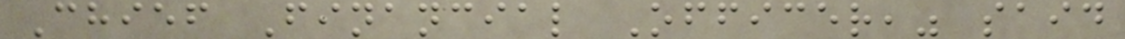Chief Financial Officer," said
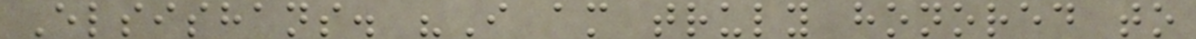Elsishans. "I am truly honored to
